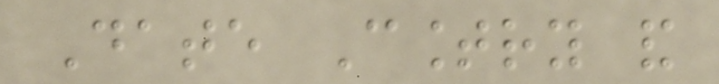Date Country and
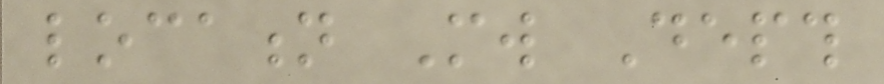location Mw Depth
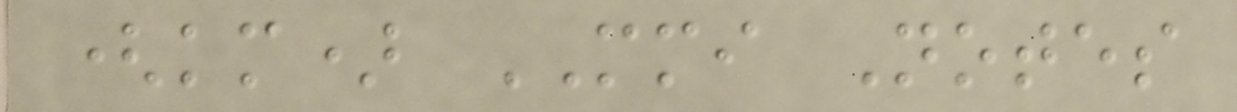(km) MMI Notes
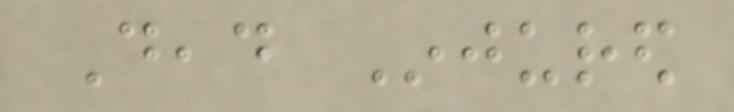Dead Injured
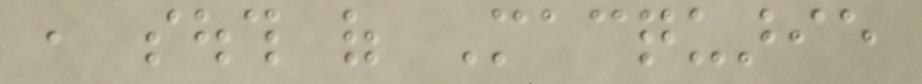, south of Macquarie
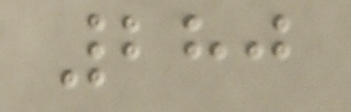280
